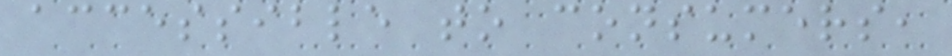accessible to consumers,
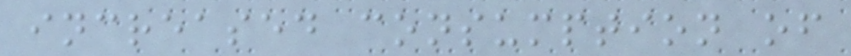increased consumption of
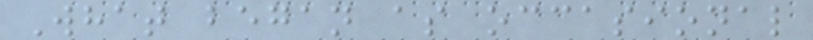What began as occasional
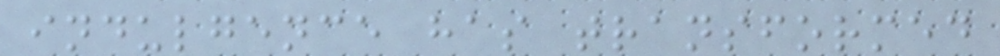indulgence has transformed
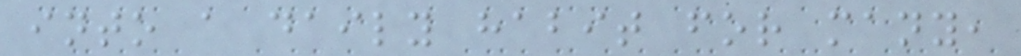into a daily habit for many,
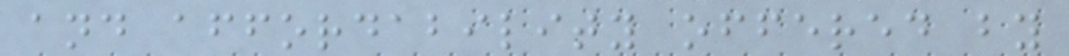and affordability offered by
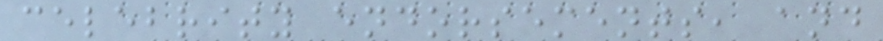celebrity endorsements, and
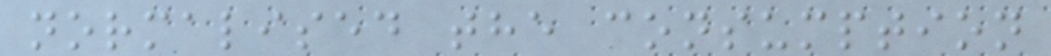normalised the consumption
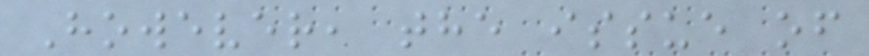However, the issue of
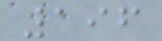196
